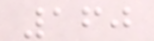160
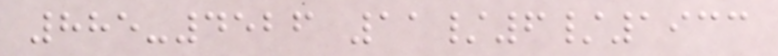885-4526 11/6/1933
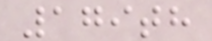179th
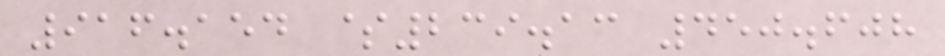916.154 $239.13 450.608
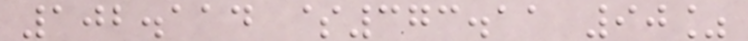102.114 $373.11 90%
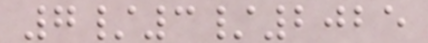7/3/2025
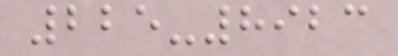225-8923
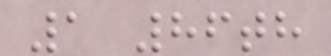1 86th
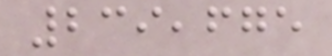239,675
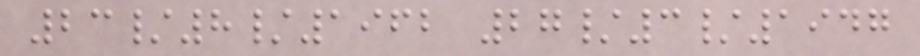23/8/1962 27/3/1947
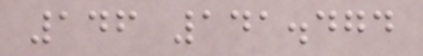146 141.474
